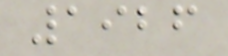1926
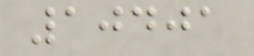10401
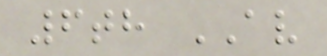6th AV
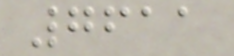7611
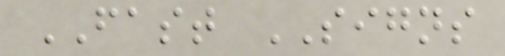FAST SIGNS
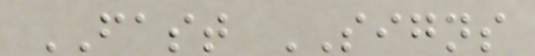FAST SIGNS
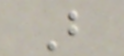B
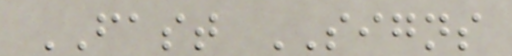FAST SIGNS
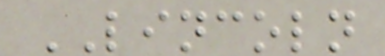LINCOLN
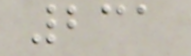231
